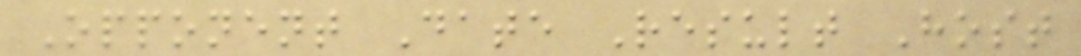Opponent Date Result Host
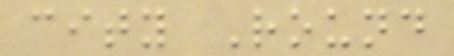city Round
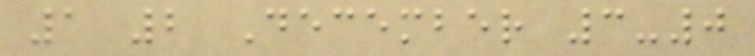1 2 December 3-0
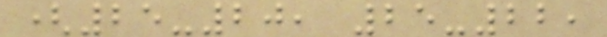(25-20, 25-22,
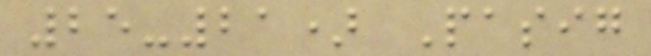25-21) Pasig
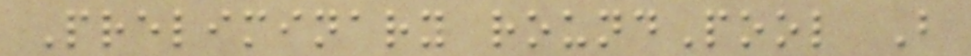Preliminary roundPool B
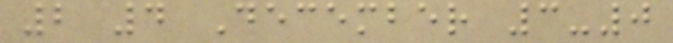2 4 December 3-0
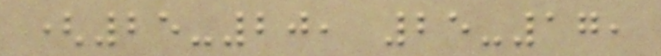(25-20, 25-17,
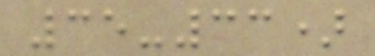35-33)
